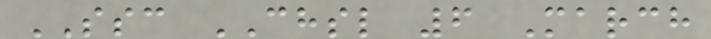SSC CHSL 6 March
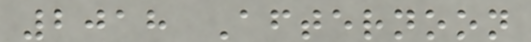2018 Afternoon
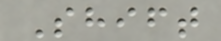Shift
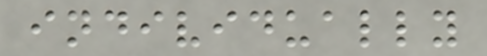individually
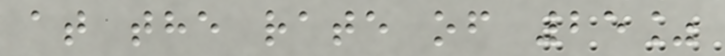at the rate of 25%
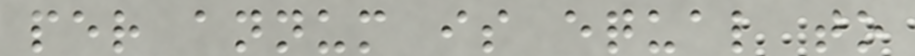per annum is equal to
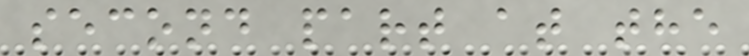second part at the
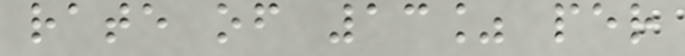rate of 13% per
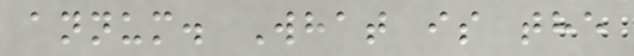annum. What is the
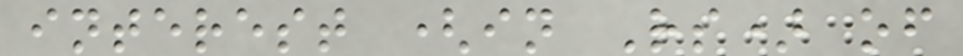interest (in Rs) of
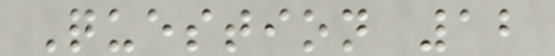Question 12
